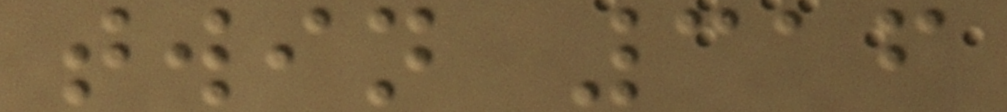twin 316
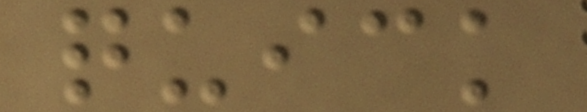quick
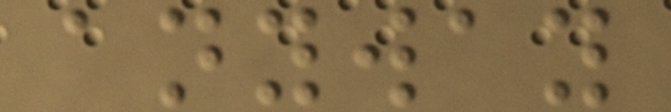anyway
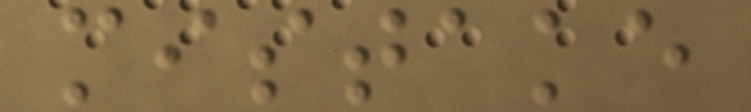mistake
